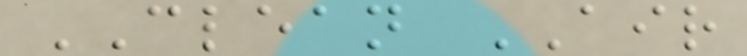CLEAN AIR
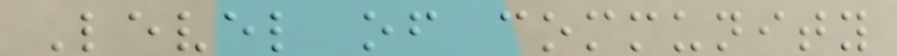Level of community
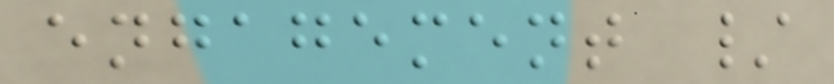engagement /
